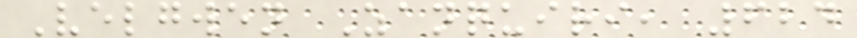Velgwen Zanquiri, 624
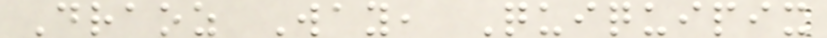Draoz Way, Quiquipix
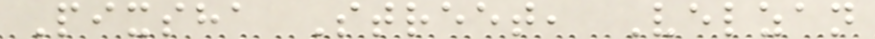Pixsha Street, Velzan
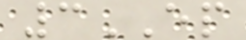3EP
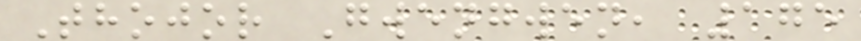Thojor Gwengwen, 175
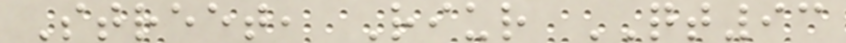Street, Riur QT93
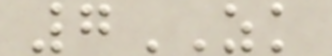7ZK
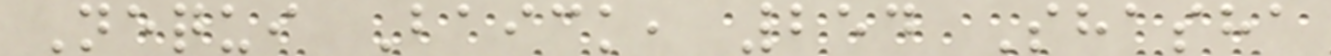Nequi Baick, 254 Shasha
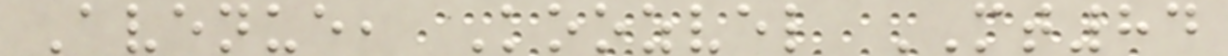Avenue, Koozvel MT84
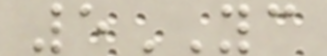5YC
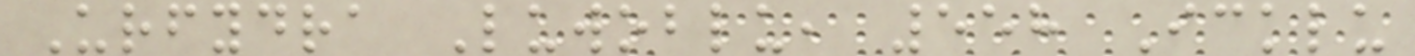Urfydra Luwoblu, 558 Icklu
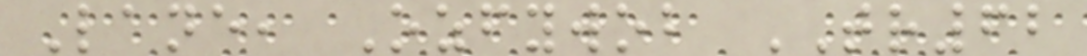Lane, Ozfywob TR62
